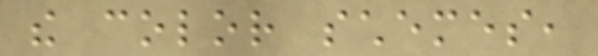the color schemes,
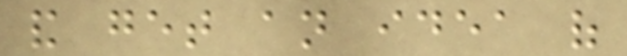and get an idea of
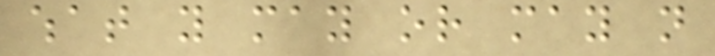what you may or may not
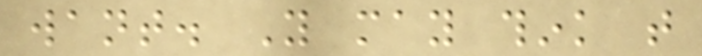want. You may think that
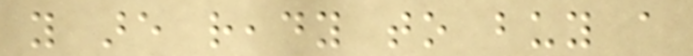you are ready to buy a
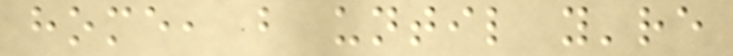home, but until you're
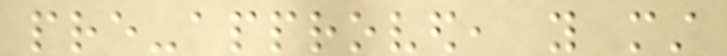pre-approved, you must
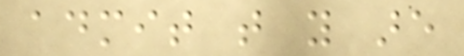admit that you are
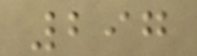297
